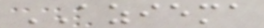AZIEMA
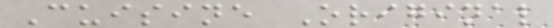Cuisine Original
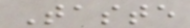Taste
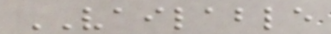VAILABLE
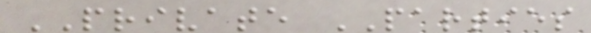PRIVATE PARTIES
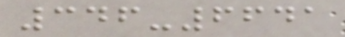346-6641
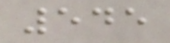545
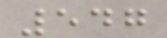547
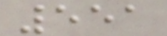551
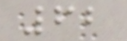62
